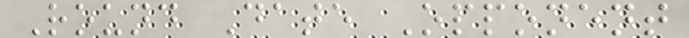Round Date Opponent
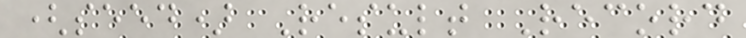(seed) Result Record
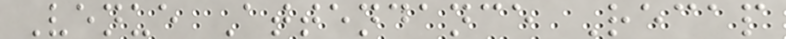Venue Attendance Recap
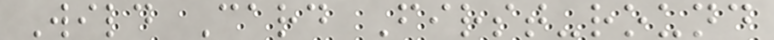Wild Card First-round
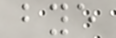bye
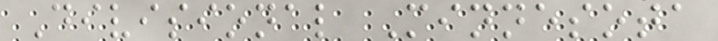Divisional Minnesota
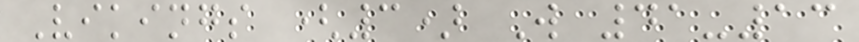Vikings (3) W 41-13
